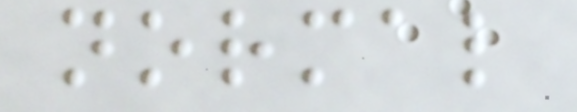normal
